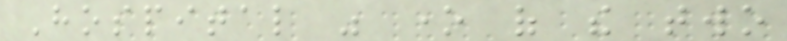Hospital was one of the two
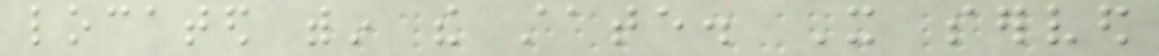located within the state. It served
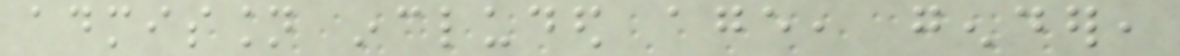admission included age, gender,
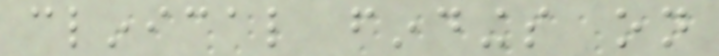clinical findings on
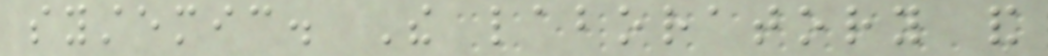systemic. The laboratory and
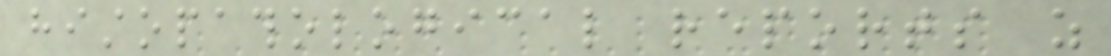histopathological reports as
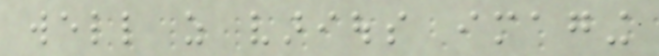well as various imaging
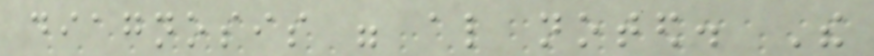diagnosis were also noted. The
